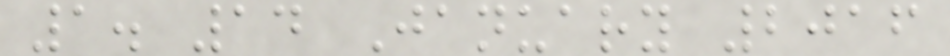1. 14 January 2016
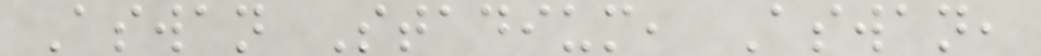Aswan Stadium, Aswan,
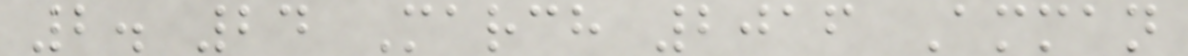2. 24 March 2016 Amman
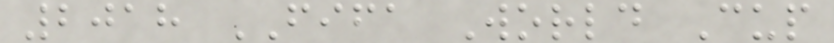2018 FIFA World Cup
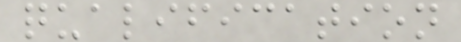qualification
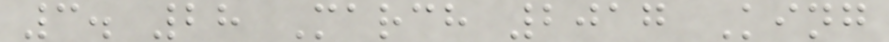3. 28 March 2017 King
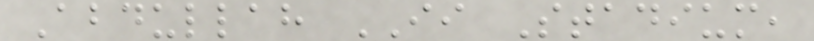Abdullah II Stadium,
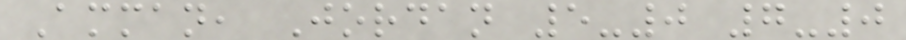Amman, Jordan 5-0 7-0
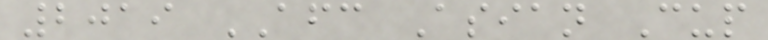2019 AFC Asian Cup
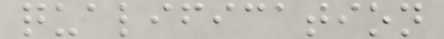qualification
